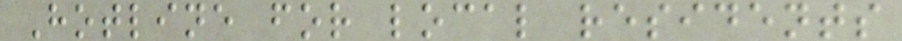Hotline for local residents
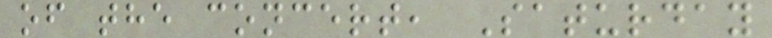of the concert, Saturday
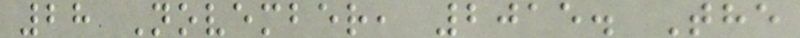28 November, 2015. The
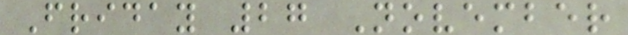Friday 27 November
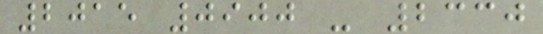2015 0900 - 2330
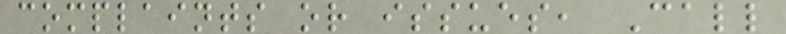complaints or issues, Call
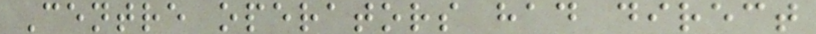Centre operators had direct
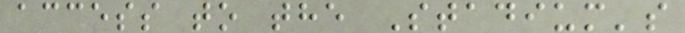access to the Stadium's
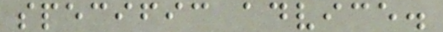specific advice.
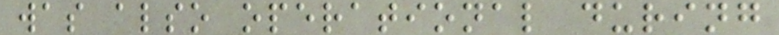was also operational during
